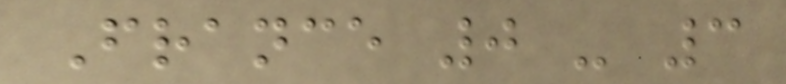France 0 - 3
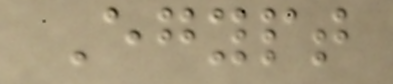Egypt
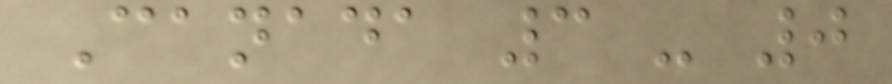Canada 3 - 0
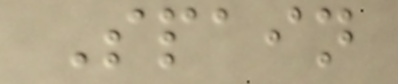Spain
